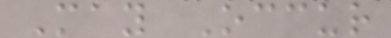May Occur
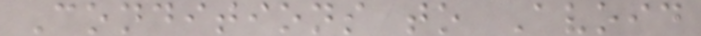Conditions to Avoid
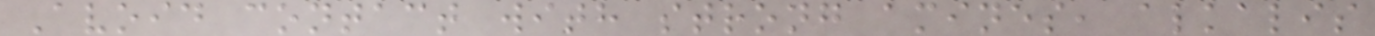Avoid contact with strong amines, alkalis
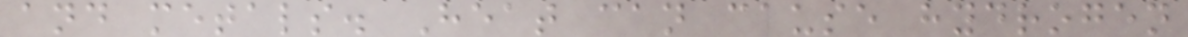and metals. Heat can cause hydrogen
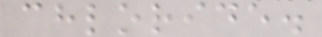chloride.
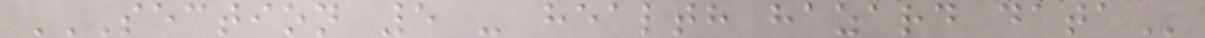SECTION 5 - HEALTH HAZARD DATA
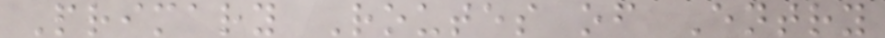Primary Routes of Entry
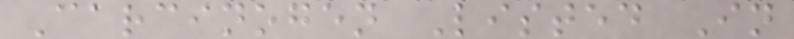Carcinogen Listed In
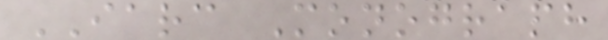IARC Monograph
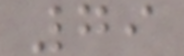79
